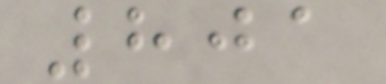801
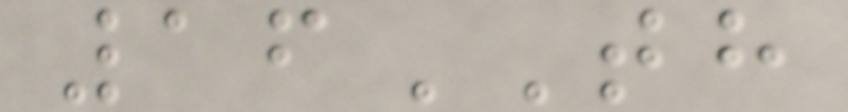16TH
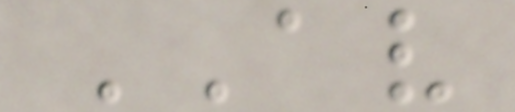AV
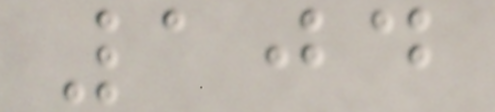104
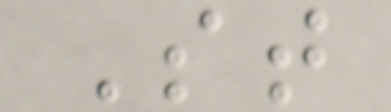St
